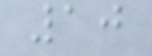10
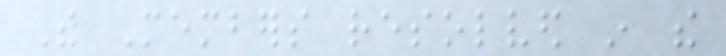The Members resolved in the
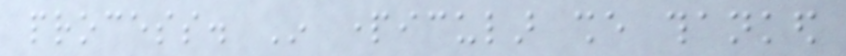process. In particular she thanked
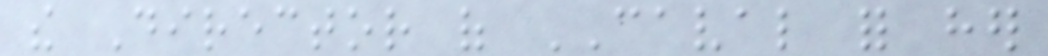the Director of CAVAL for her
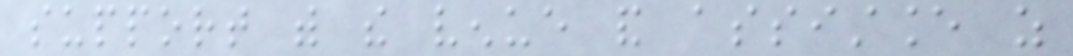support with the venue and assistance as
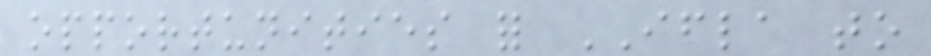opportunities for IFLA to
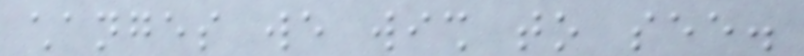changes we wish to see.
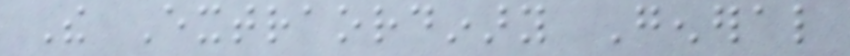The Extraordinary General
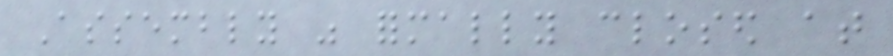Assembly was formally closed at
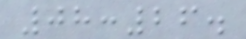08:26.
